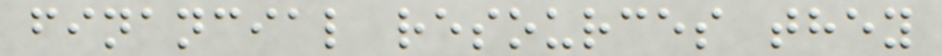financial resources they
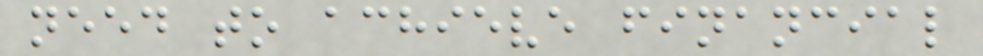need to achieve financial
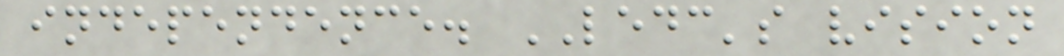independence. LEDC's vision
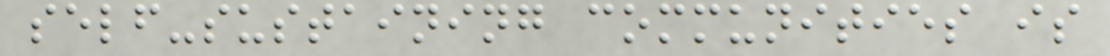self-sustaining communities is
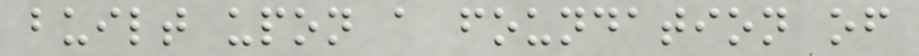built upon a foundation of
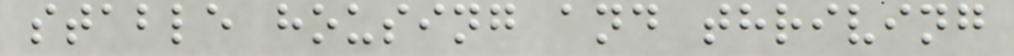stable housing and thriving
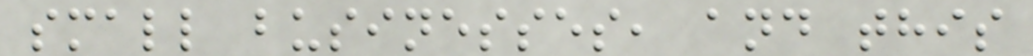small businesses, and this
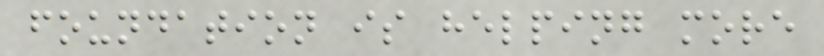foundation is helping more
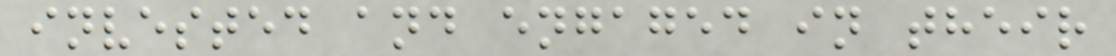invested and engaged in their
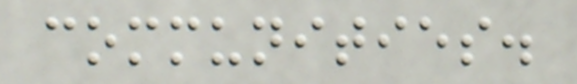communities.
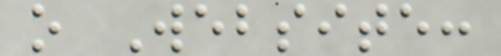o Website:
